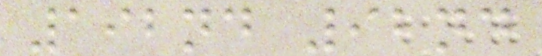192nd 92nd
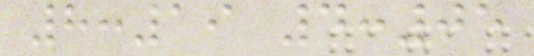8:19 4:05
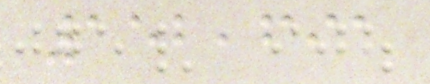152,691
